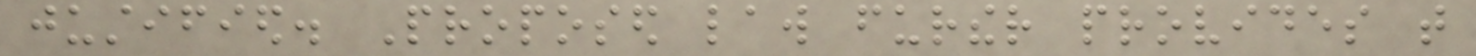justified. Proposed law further provides that
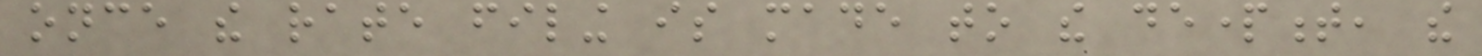once the rate filing is made to the department, the
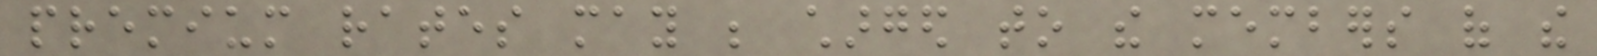premium rates may be charged to the members of the
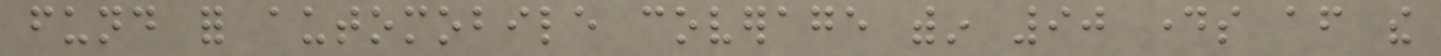fund for automobile coverage within 90 days after the
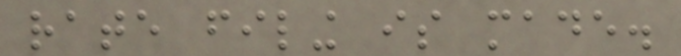rate filing is made.
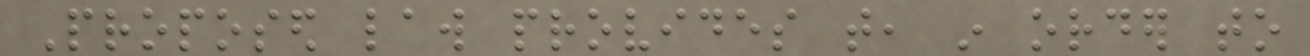Proposed law provides that, in order to
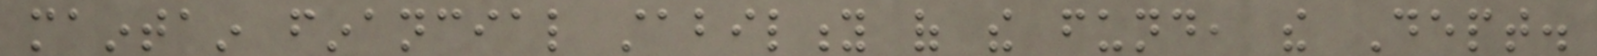maintain financial stability of the fund, the Dept.
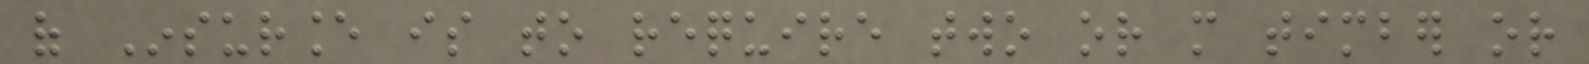of Insurance is to require two or more timber or
